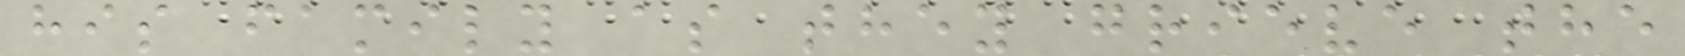his family as they grieve the
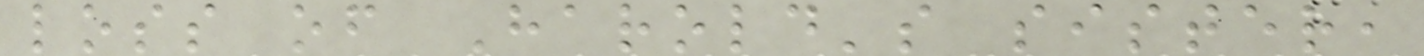loss of Harold's sister,
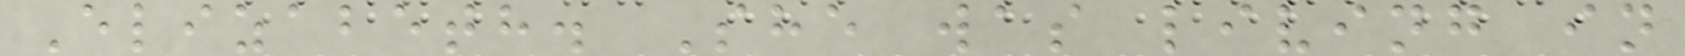Elizabeth. She was living in
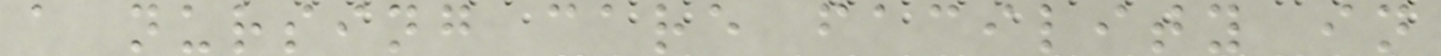a nursing care facility in
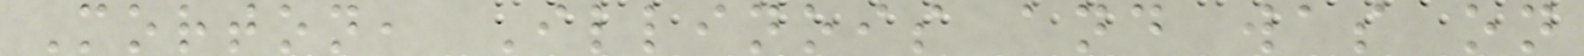Morton, Illinois and was on
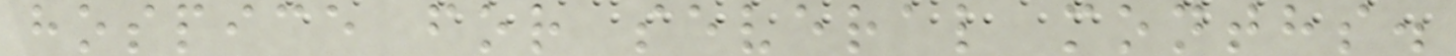hospice for several months.
